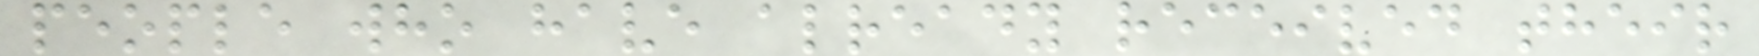people who have already received their
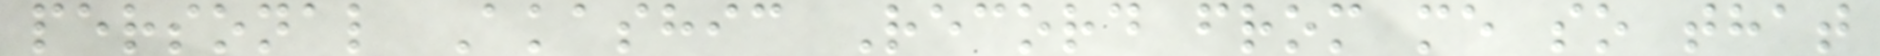personal Akashic Record from me so that
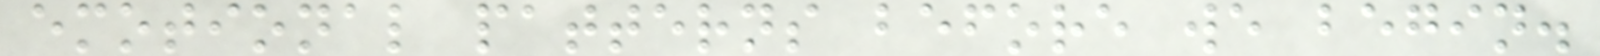emotional patterns before we begin.
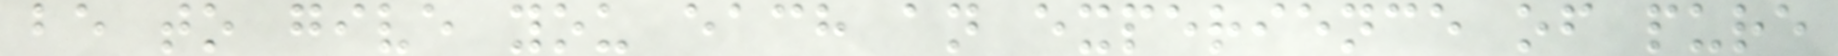be to give you each an experience of pure
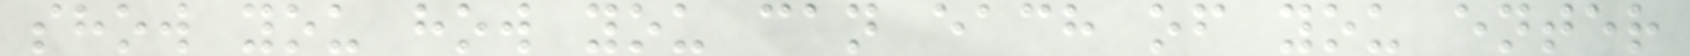show you how you can each of you enter
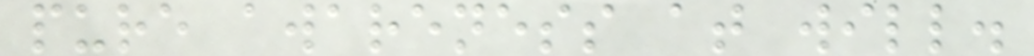pure awareness at will.
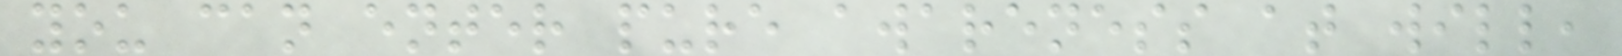you can enter pure awareness at will,
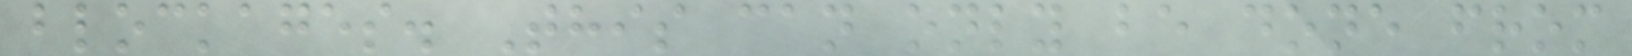blockages. This can only be done from
